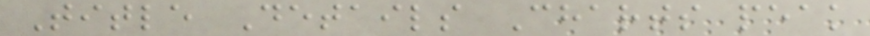Title Details Charts peak
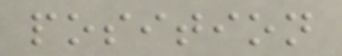position
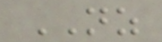NZ
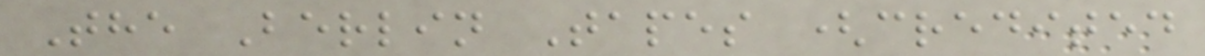The Berlin Tapes (credited
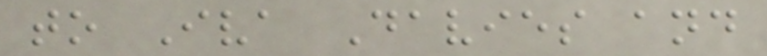to Iva Davies and
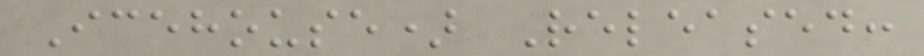Icehouse) Released:
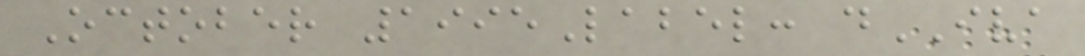October 1995Label: dIVA
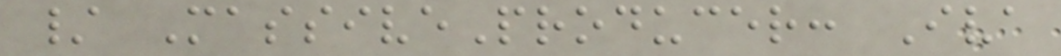/ MassiveProducer: Iva
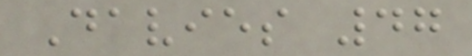Davies 47
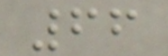66
